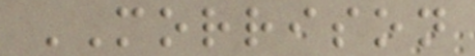MORRISON
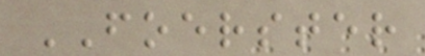FOERSTER
